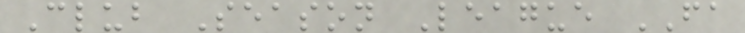Club Season League FA
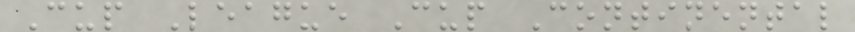Cup League Cup Continental
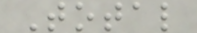Total
